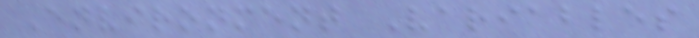Environment Variables
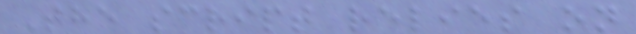The script relies on
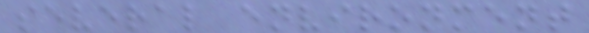several environment
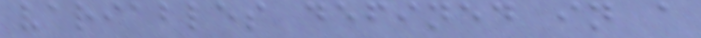variables defined in a
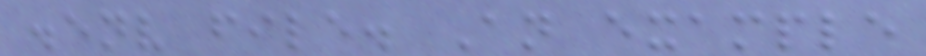.env file. An example
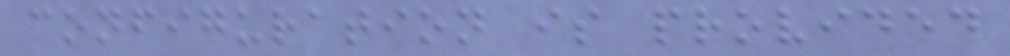configuration is provided
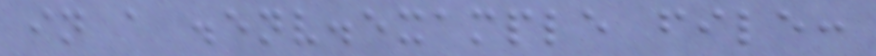in a .env.example file:
